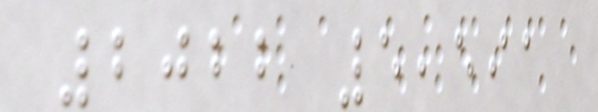2022 5,591
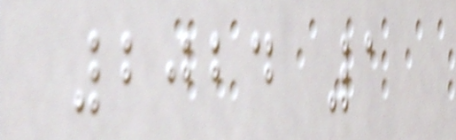2024 1
